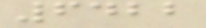6422
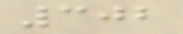302
